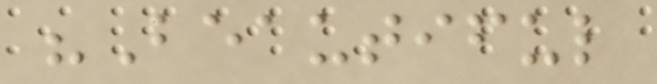"Beautiful
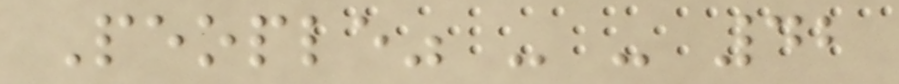People" - - 42
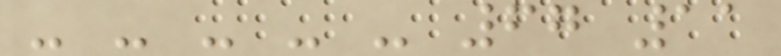- - - - - 67 11
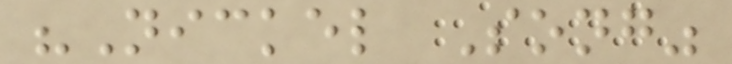"Nickel Song"
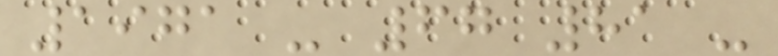1971 - 67 81 -
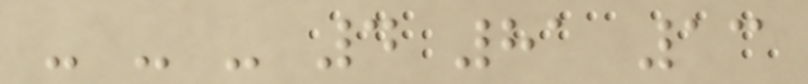- - - 4 81 13
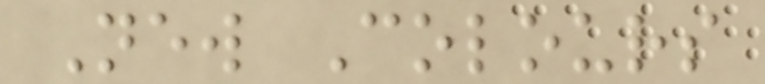New Colours
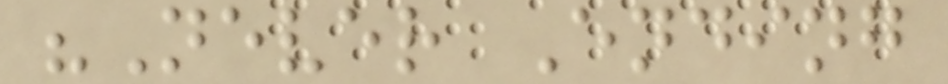"Never Ending
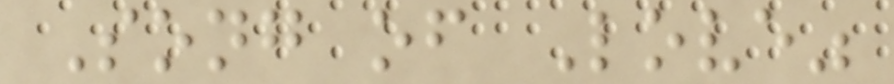Song of Love"
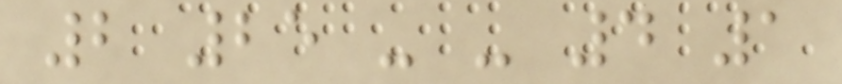2 25 - - 4 1
